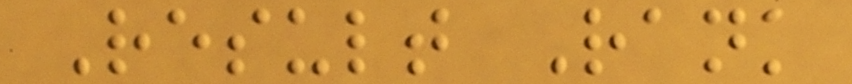Result Rank
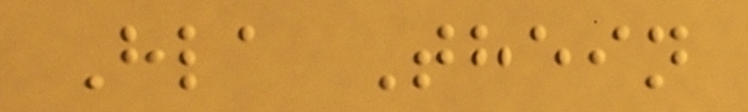Hla Thein
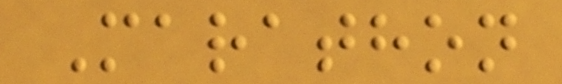Marathon
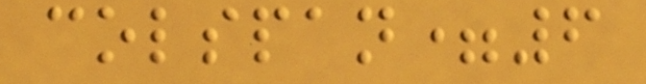colspan=6
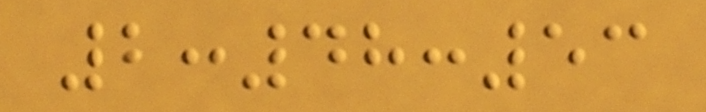2:48:53
